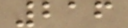216
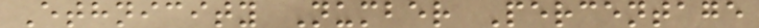Ethnicity Number Percentage
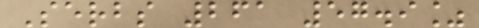Serbs 261 57.9%
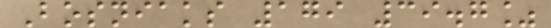Bosniaks 179 39.7%
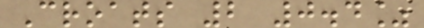Croats 2 0.4%
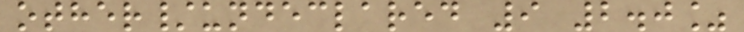other/undeclared 9 2.0%
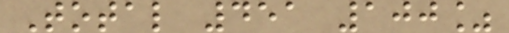Total 451 100%
